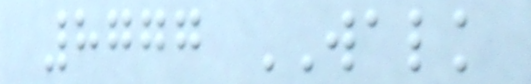8777 WALK
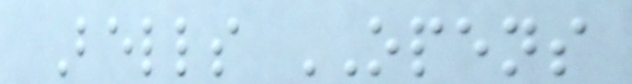Bells OPENS
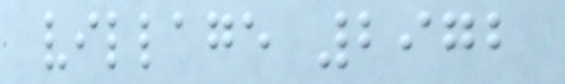village 2972
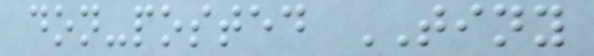don-posted TINY
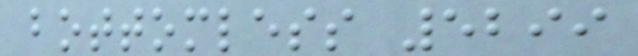bottomless 5299
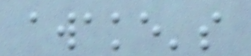awake's
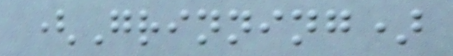(Grinning)
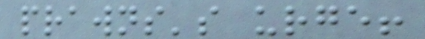prawns's urge!
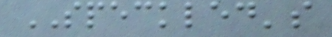SPECKLED's
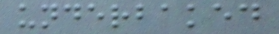underbaked
